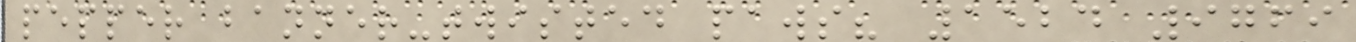pepper banner-twisted paws? 1524 9769
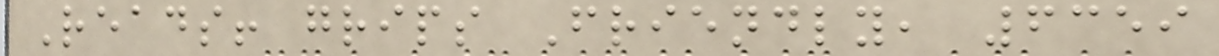Reads! grips Friendly, 6359
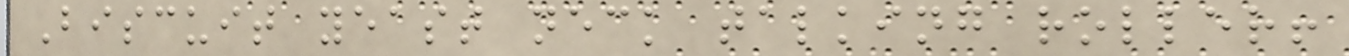Biscuit yeast neck talking roller!
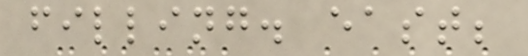filling. east;
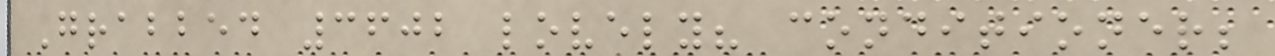Grabbed 3602 lovely? conditioner;
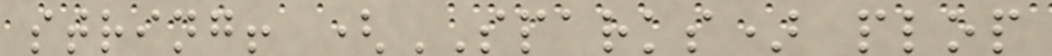string! (SPARKS) plop
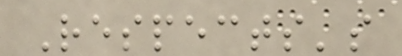Respects's
